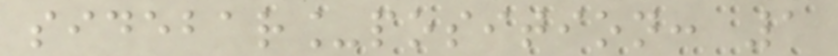sidebar_position: 1
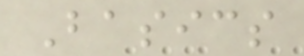Basics
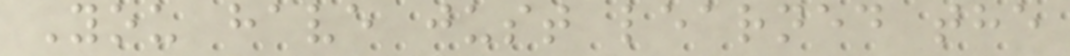You have just learned the
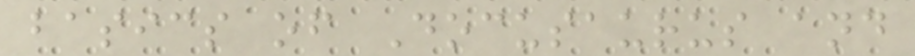basics of Docusaurus and
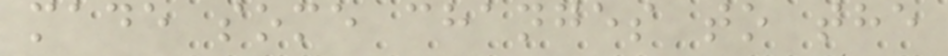made some changes to the
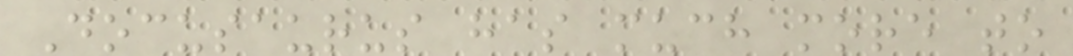Docusaurus has much more to
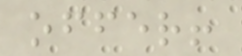offer!
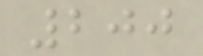200
